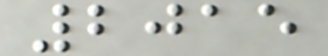2015
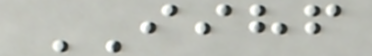IIHF
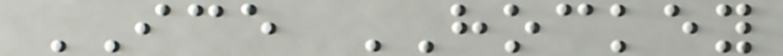ICE HOCKEY
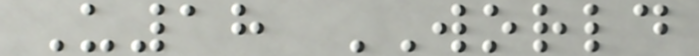U18 WORLD
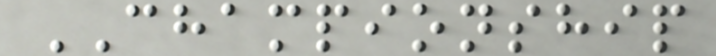CHAMPIONSHIP
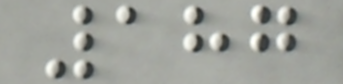187
